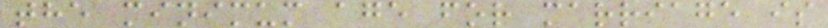the minimum age for marriage is
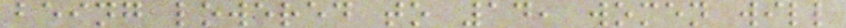being lowered to 14, women will
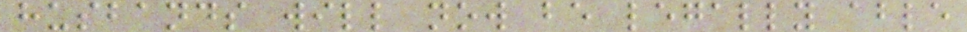husbands will now be legally able
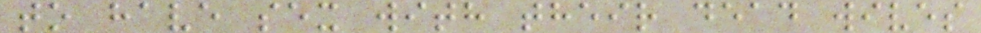to have sex with their dead wives
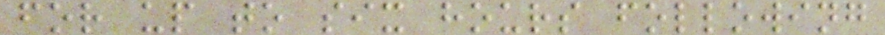for up to six hours following
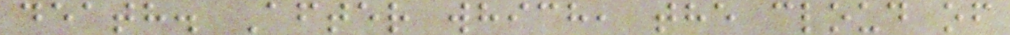death. After which, the cloud of
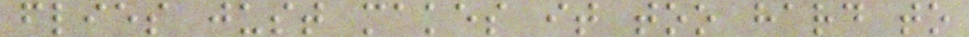flies just makes it too hard to
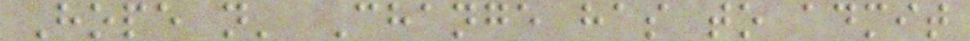Hope n' Change has to admit
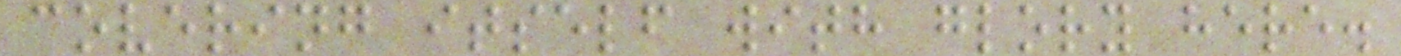covering itself with glory here.
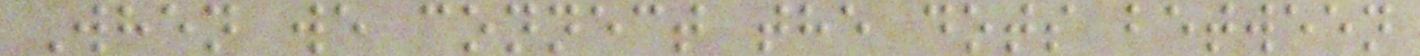When we connect the dots between
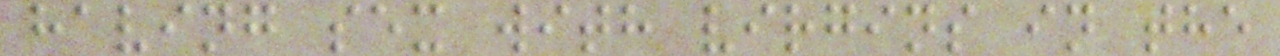having sex with virgins in the
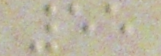55
